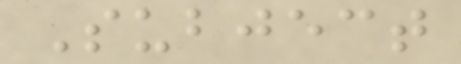Subject
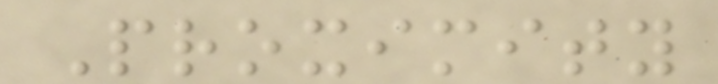Proximity
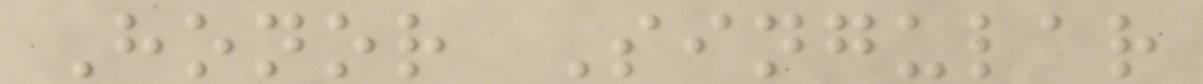Honor Singular
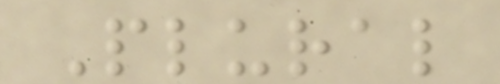Plural
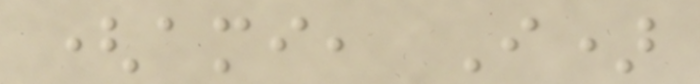(ami, I)
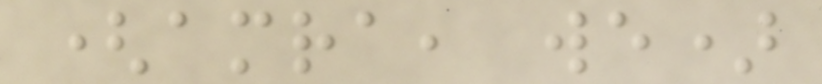(amra, we)
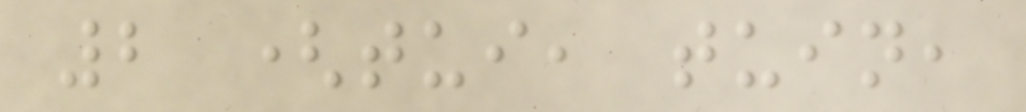2 (tui, tuin,
